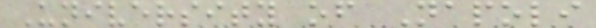University of Napoli
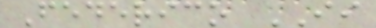Federico II
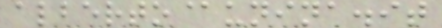alberto@unina.it
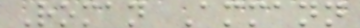Roman Ammann
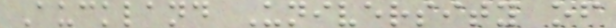Auckland University of
